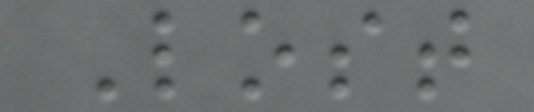Lost
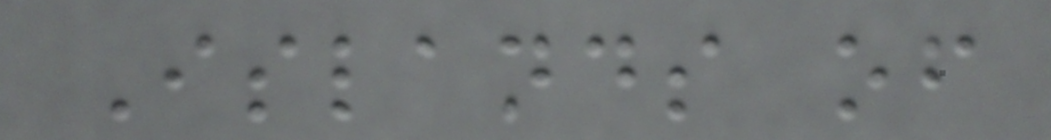Islands of
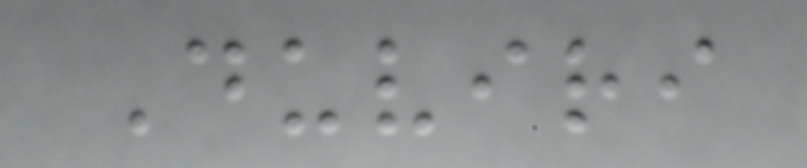Duviri
